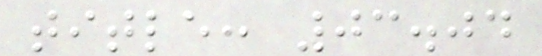title: 03.04
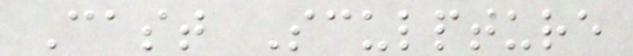Cast Sculpture
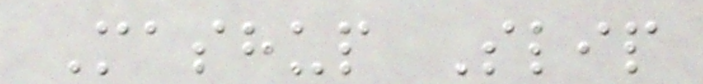Mashup Slip
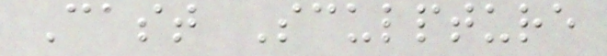Cast Sculpture
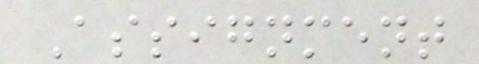Assignment
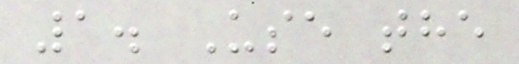1. Use the
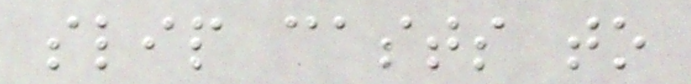slip casts to
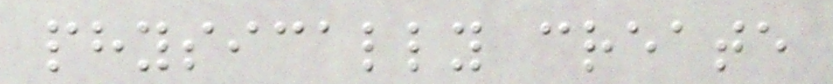physically create
